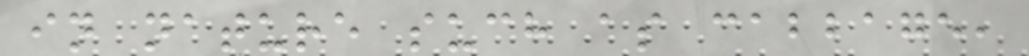in nature such as cabbage,
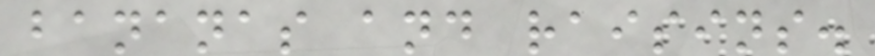bananas and raisins.
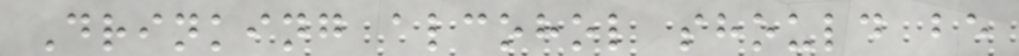Drinking alcohol should be
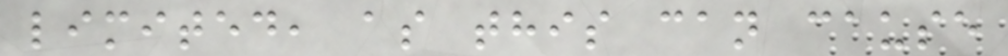limited, as this can cause
